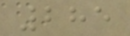285
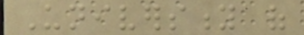University of
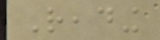Reading
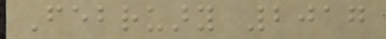February 2017
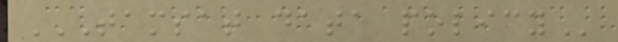TAMSAT DATA POLICY
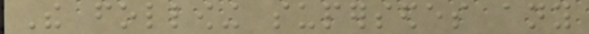The following supersedes any
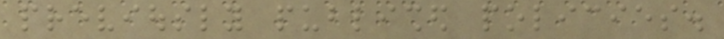previously published policies.
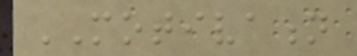MOTIVATION
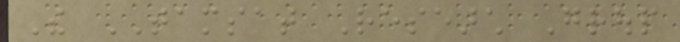The TAMSAT Research Group
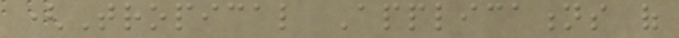(Tropical Applications of
